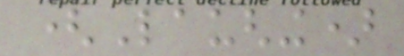(Laughing)
